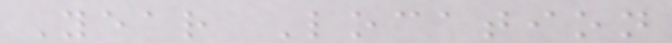Year Location
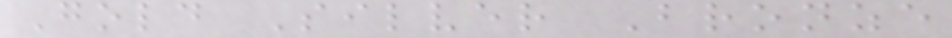Gold Silver Bronze
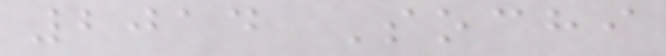2014 Sochi
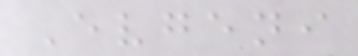Evgeni
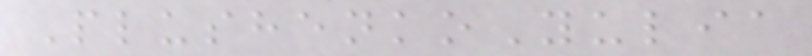PlushenkoYulia
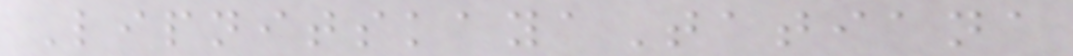LipnitskayaTatiana
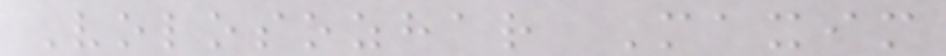Volosozhar Maxim
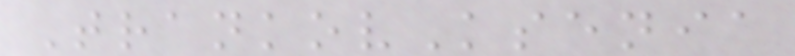TrankovKsenia
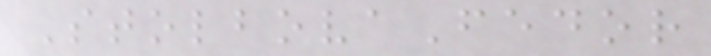StolbovaFedor
